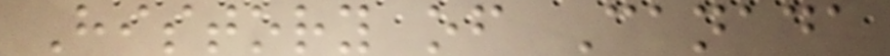History of Canada
